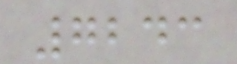7243
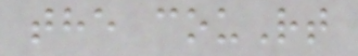the couRt
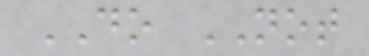DO NOT
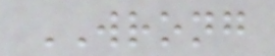WRONG
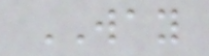WAY
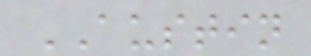AUSTIN
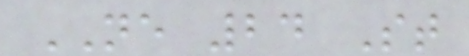NE 24 St
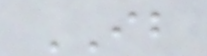IB
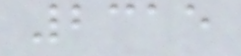2315
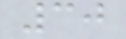30
